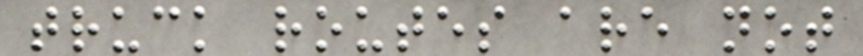truck routes are not
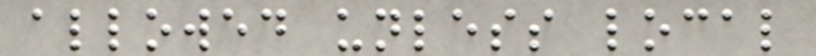allowed unless local
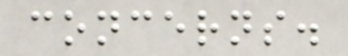concerns.
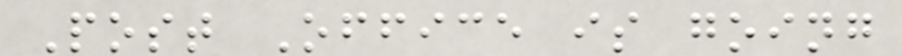Post Office is going
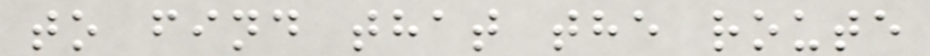to find that the route
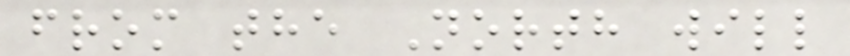from the North will
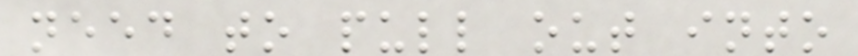need to pull out into
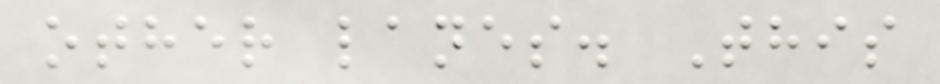other lanes. This
